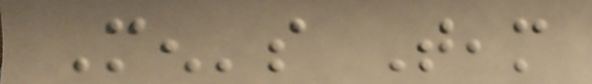Men's Team
